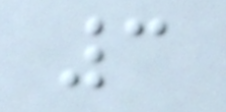3
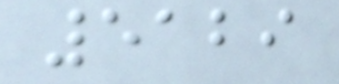5129
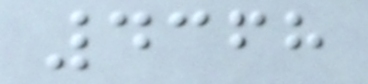4368
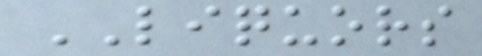LIQUORS
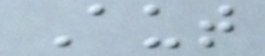Aut
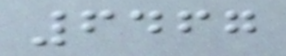6467
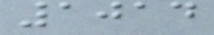1014
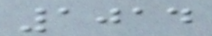1014
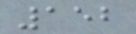152
